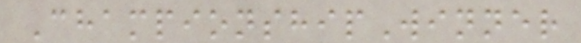ChampionshipWinner
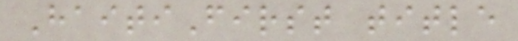HaitiFirst title
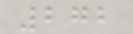272
